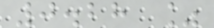0.28 %
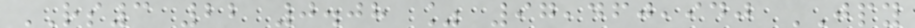RS3 22 0.08 % 97,460,940 JPY
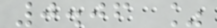0.06 %
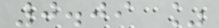0.09 %
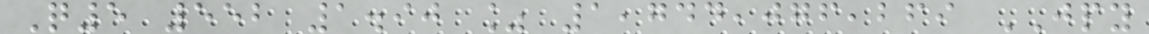Q5 552 1.90 % 1,744,076,269 JPY
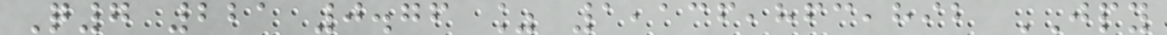Q7 221 0.76 % 1,136,863,892 JPY
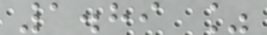1.89 %
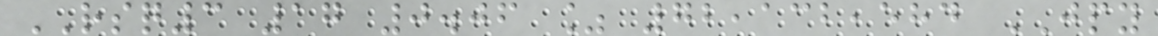RSQ3 17 0.06 % 72,132,584 JPY
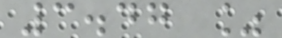3.47 %
